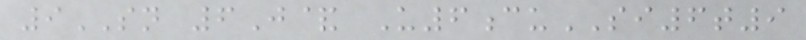9SN 6J& U6cuSI6t9
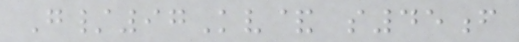G/97Kv& s45f
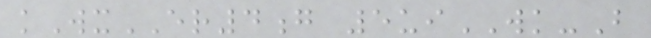kWxER4g 5uiWK-B
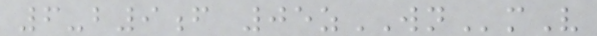6-b9f 05zWNmV
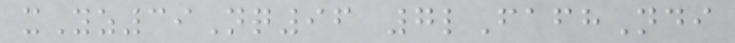xYz39Nq96 7lFafhNdi
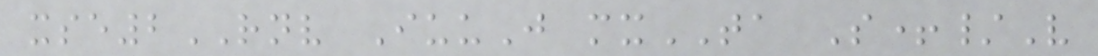xse2RNV IuuJ mxTA S+/V
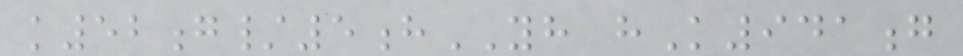k52g/5hYH hK941g
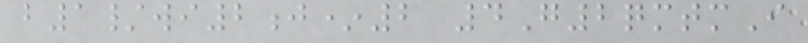b1/wi2j*2 4G2qmtmI
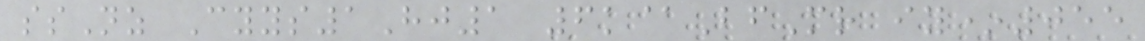ssNz Cyys1Hj1 6k@BfMr iy*055
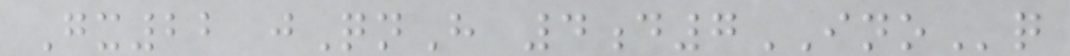Gx22 jQnH 4d7INOq
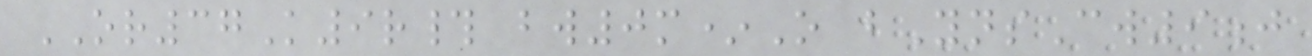OR37K9r# bw0m*O bYnsCw9j
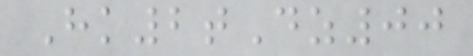Hk2tDz00
